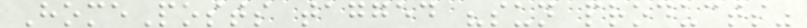HomePosts tagged "sun products"
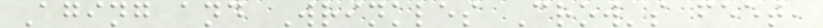Aging and Wrinkles Crow's feet,
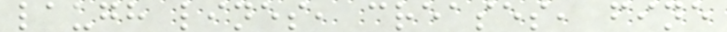laugh lines, creases, fine
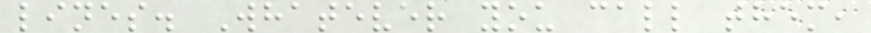lines. Whatever you call them,
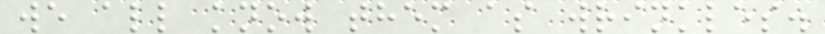we all know them as wrinkles.
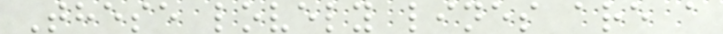These lovely lines are a
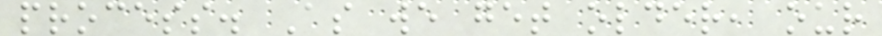process. As we get older, our
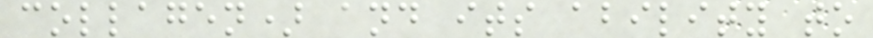collagen) and its ability to
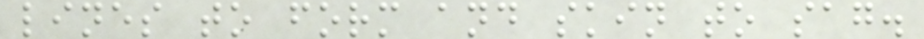lines to form and skin to sag.
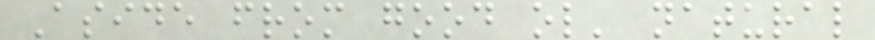Aside from good ol' natural
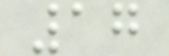17
